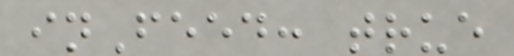inFeed: true
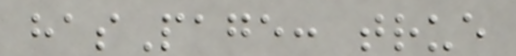hasPage: true
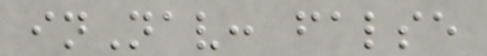inNav: false
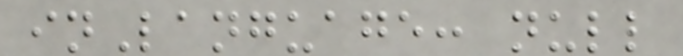inLanguage: null
